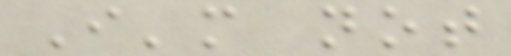I'm not
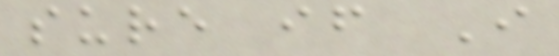sure if I
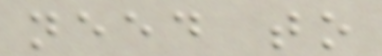need to
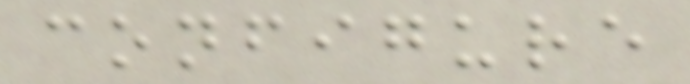configure
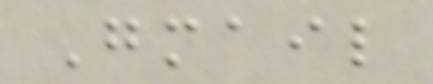Gmail
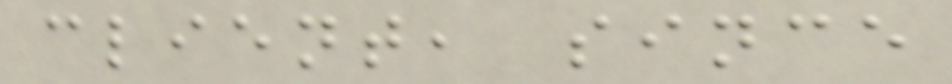client, since
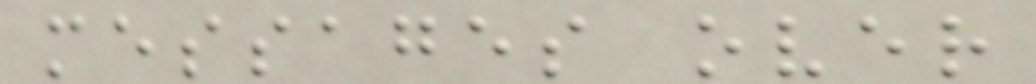messages over
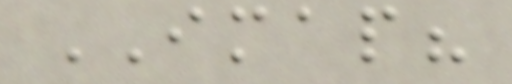IMAP?
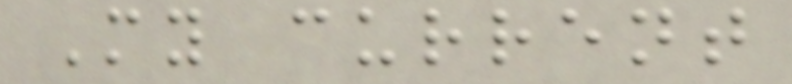My current
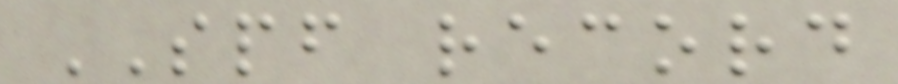SPF record
